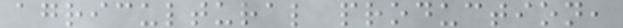agricultural production,
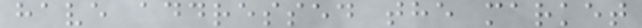have addressed the market
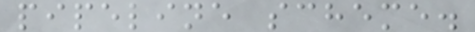pipeline scheme.
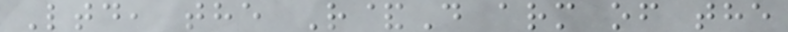Ltd, the R&D arm of the
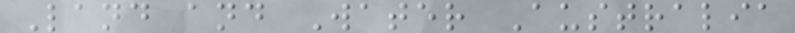Land and Water Australia
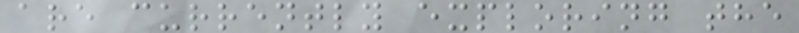are currently exploring the
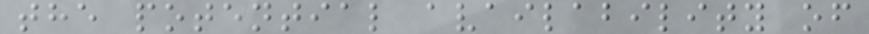the potential availability of
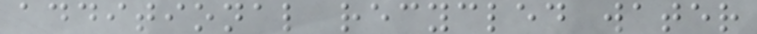additional recycled water
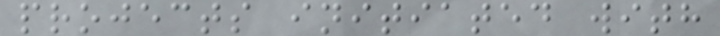projects initiated with
